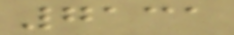7131
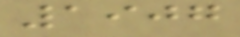1907
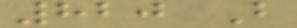820 B
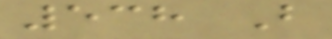538 B
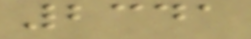2341
